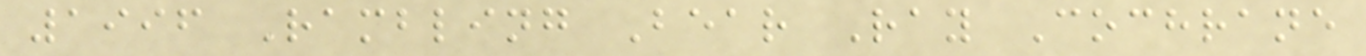1996 Rambling Bear Ray Cochrane
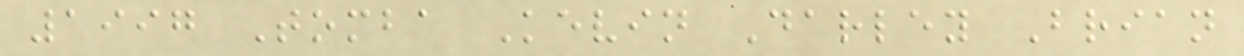1997 Tomba Kevin Darley Brian
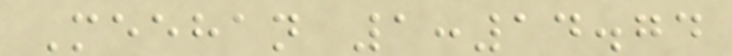Meehan 1:14.74
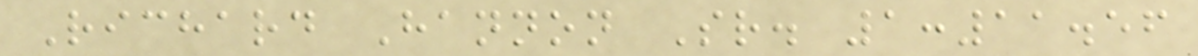Richard Hannon Sr. 1:11.56
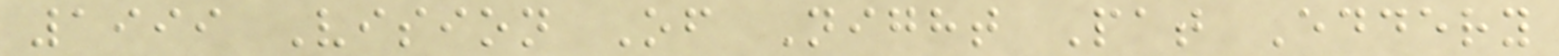1999 Vision Of Night Pat Eddery
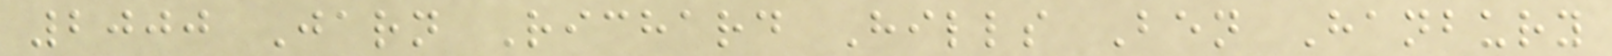2000 Jarn Richard Hills Ben Hanbury
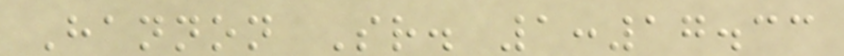Hannon Sr. 1:17.33
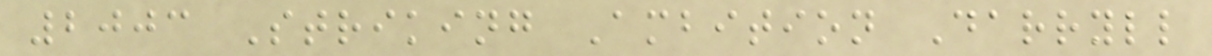2003 Striking Ambition Darryll
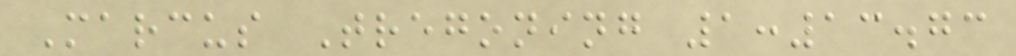Marcus Tregoning 1:13.73
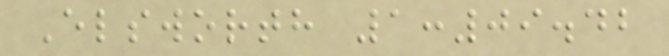Elsworth 1:09.42
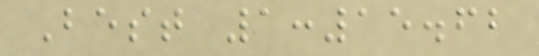Best 1:15.62
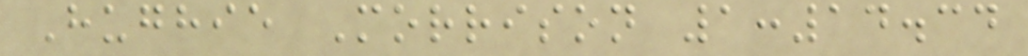Hughie Morrison 1:14.34
